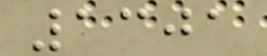1301
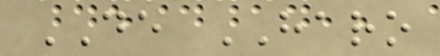DE HARO
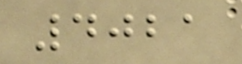4021
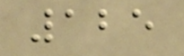125
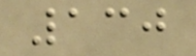130
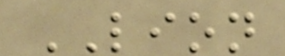LION
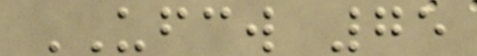UFCW 75
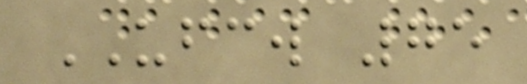UFCW 75
